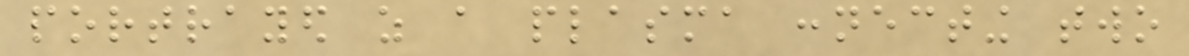portrayed as a plasma connecting two
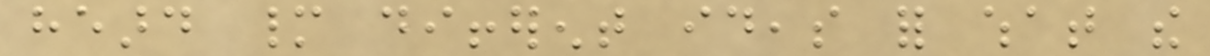heard many different ideas for what the
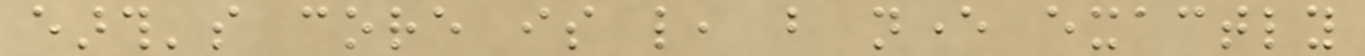earth's core is like, but never exactly
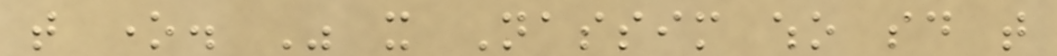that one. Was it Nassim who said that
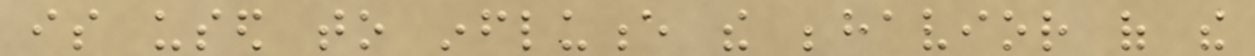is used to influence the behavior of the
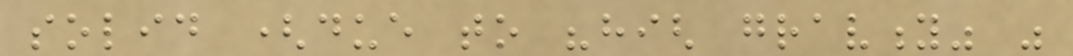solid (due to "high gravity" was
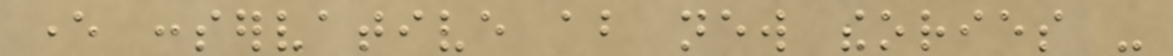ever conservative about new theories -
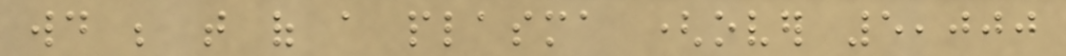would be that of a plasma (over 5,000
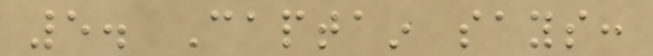5. Captain says:
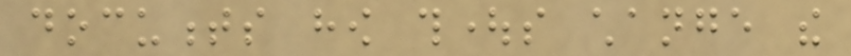documents how thoughts change the
